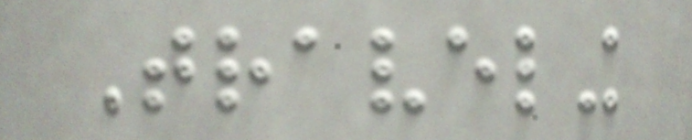Traveling
